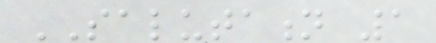SALUTATION 1
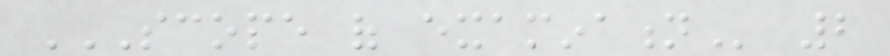SCOPE OF EXAMINATION 2
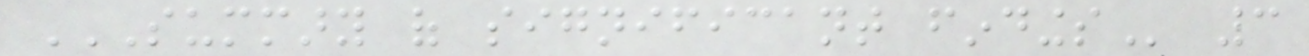SUMMARY OF SIGNIFICANT FINDINGS 3
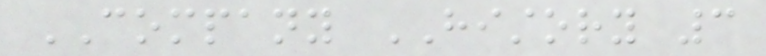COMPANY HISTORY 3
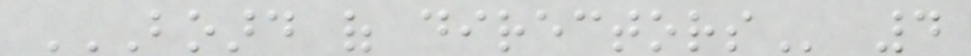BOARD OF DIRECTORS 4
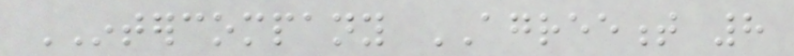INTERCOMPANY AGREEMENT 8
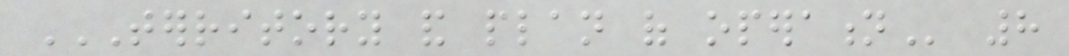TERRITORY AND PLAN OF OPERATION 8
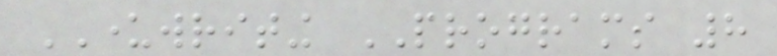UNDERWRITING PROGRAMS 8
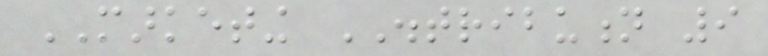MARKETING DISTRIBUTION 9
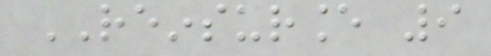REINSURANCE 9
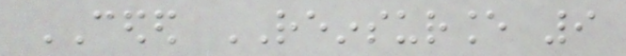CEDED REINSURANCE 9
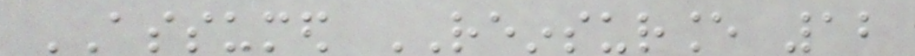ASSUMED REINSURANCE 12
